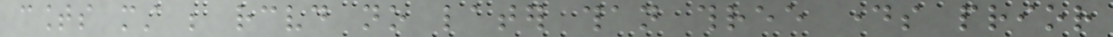counts must be received no later than three days prior
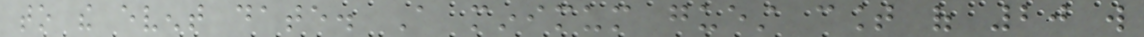to the event date. A minimum guest count of 20 will
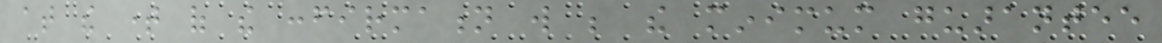at the time of the confirmation will be the minimum guarantee
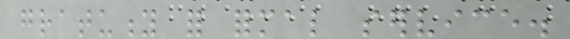gratuity for formal service.
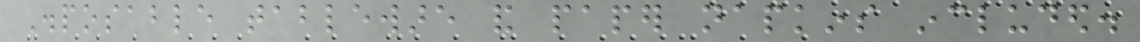Disposable tableware and paper napkins included.
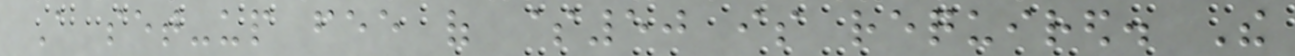A set-up fee of $50 is required. The
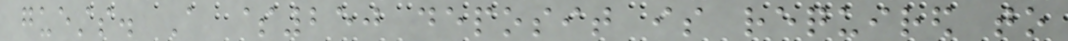guests. A $250 deposit is required to
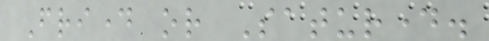Friday or Saturday.
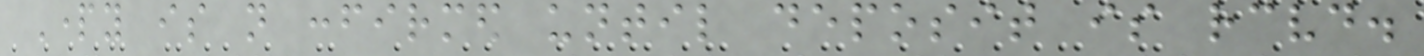Party is not confirmed until deposit is received.
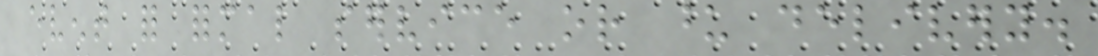event for formal service or upon delivery.
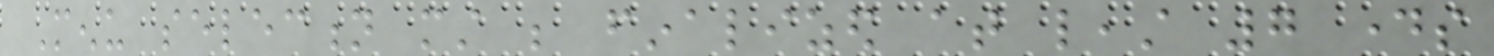Menu selection must be finalized at least 7 days
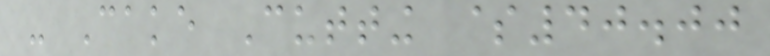- Cake Cutting $40.00
